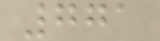771
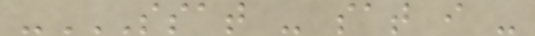-SSAT - SAT I -
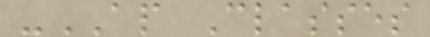-AP Classes
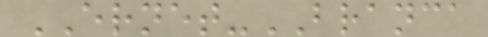ERNET-BRANCA
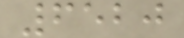6520
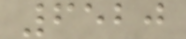6520
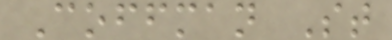Coffman St
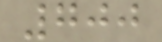700
